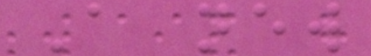A new
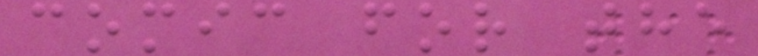comic for the
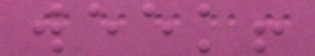week!
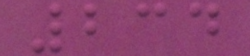234
